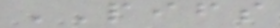PIFS
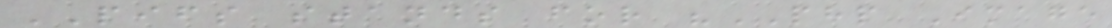PIFS stands for "PHP Image
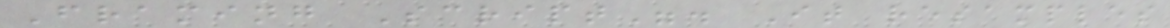Framing Script". It resamples
